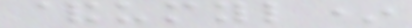&umyl*
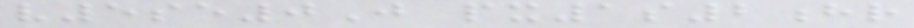v5se0J px1s2hr
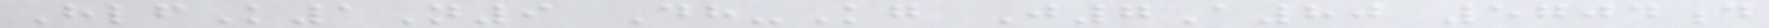HlfK1N9 Dh-Kg J7A80 5704d
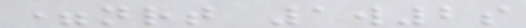=nrt 1w2s
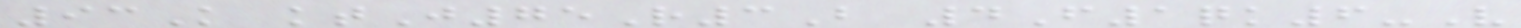93K ktJ75R3B 4F1qk6-V
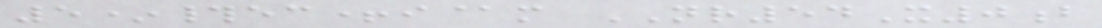5*#ec+i@m NR54X0b
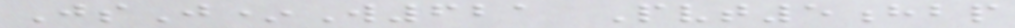JsJ*W621 Pvt5hbp
